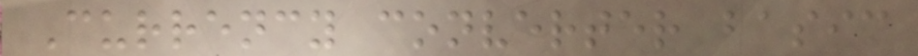Currency converter basic
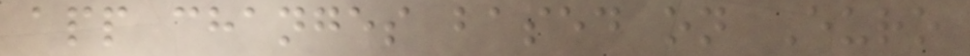app changes based on Euro
